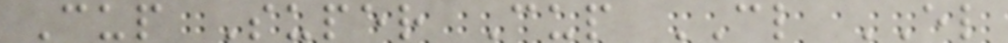Cup Super Cup CL EL
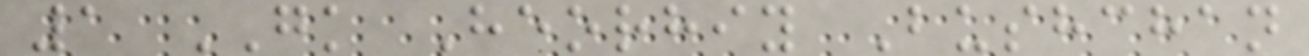1 GK Heorhiy Bushchan
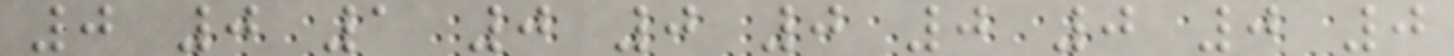0 0 1 0 0 0 0 0 0 0
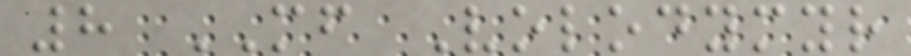8 MF Volodymyr
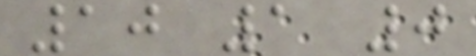10 1 0
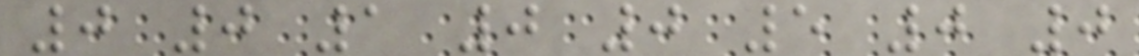0 0 1 0 0 5 0 0
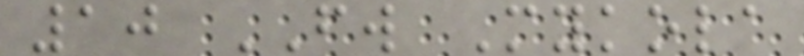10 FW Mykola
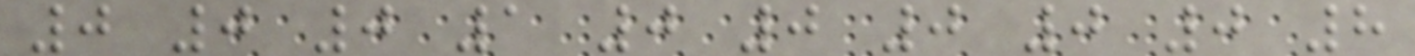0 0 0 1 0 0 0 0 0 8
